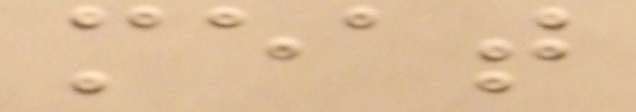meat
